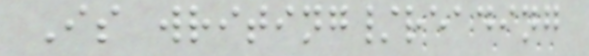Is writing/reading
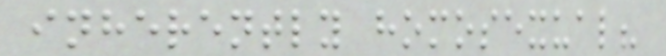inherently homosexual?
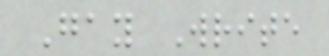Gay Write
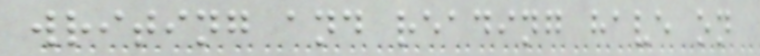writing and reading have on
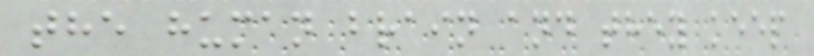the human brain and they keep
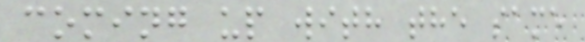coming up with the same
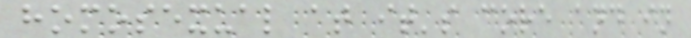homosexual at it's core and in
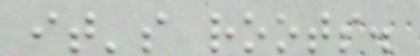it's roots.
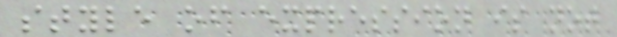style of expression is not
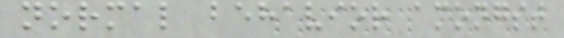normal behavior amongst
